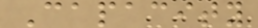Capacity
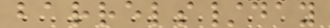barrels/day
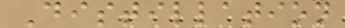Distillation
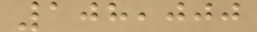108,000
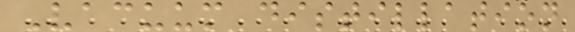Vacuum distillation
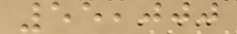55,000
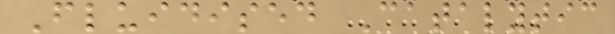Fluidised Catalytic
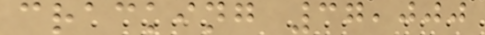cracking 37,000
